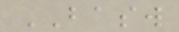BASW
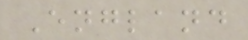England
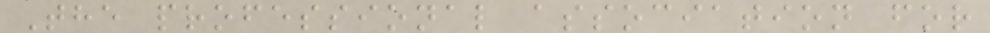The professional association for
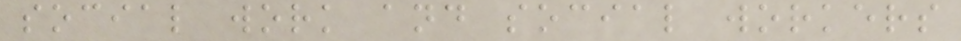social work and social workers
